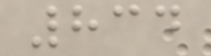834
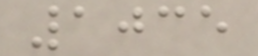1035
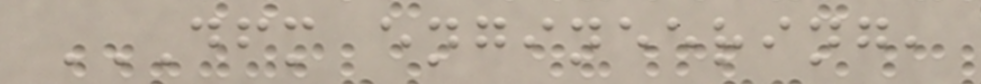DFM ENGINEERING,
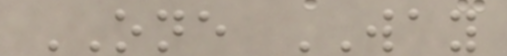ONE WAY
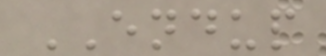ENDUP
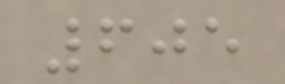605
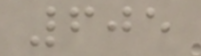605
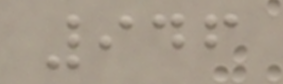946
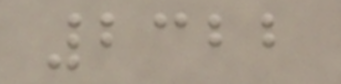2322
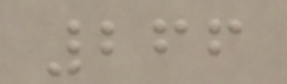266
